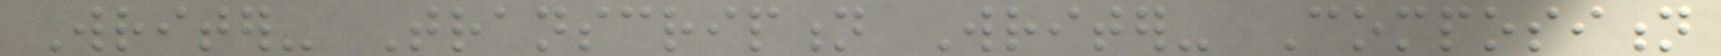Writer- Transcription Writer- Composition
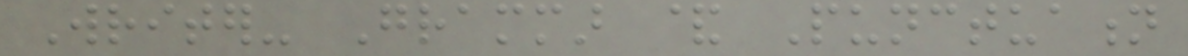Writer- Grammar & Punctuation
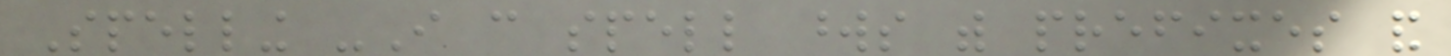Spelling -I can spell words with prefixes and
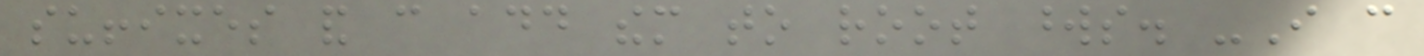suffixes and can add them to root words. -I can
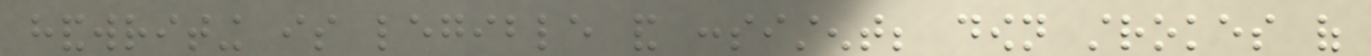handwriting is legible and consistent; down strokes of
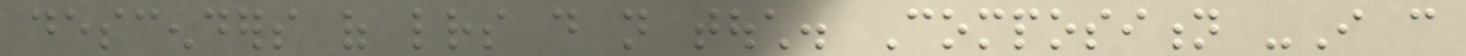descenders of letters do not touch. Composition -I can
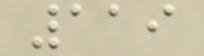119
